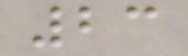23
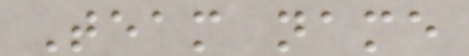Team name
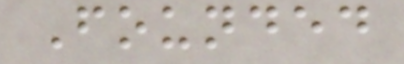Founded
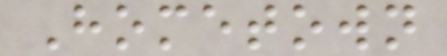Hometown
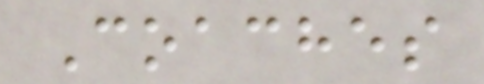Coaches
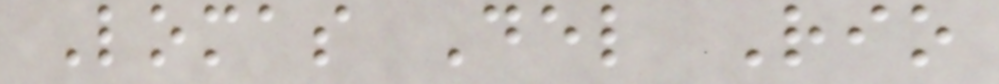Lomas Del Rio
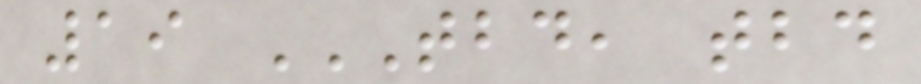19 TBD, TBD
